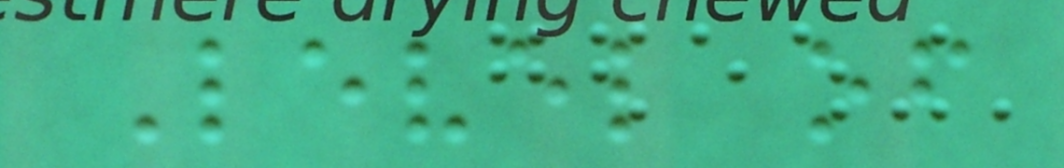Level of
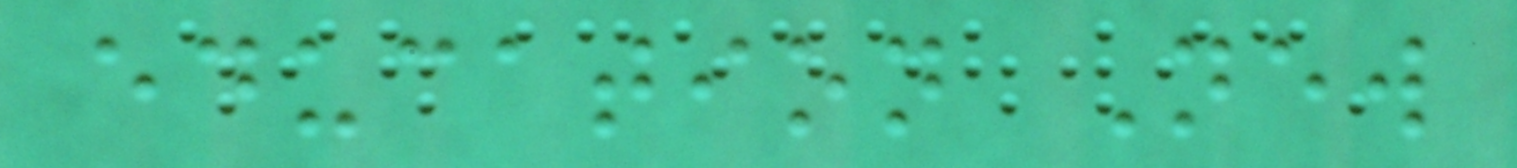education New
